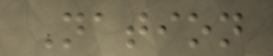Nation
